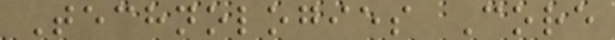Technologies Core
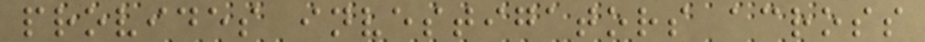provides investigators across
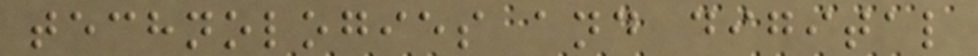technologies and digital
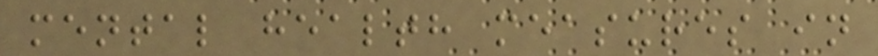mental health measures in
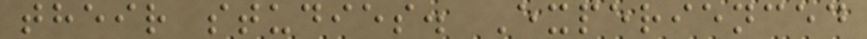their studies. Experienced
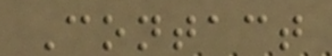Contact
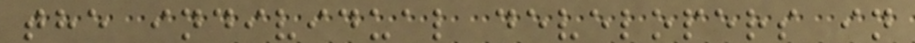the individual developers in
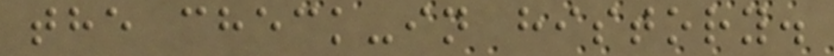the check-in history.
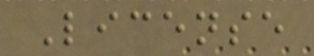License
